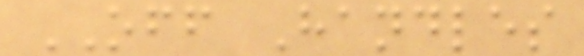OFF Handles
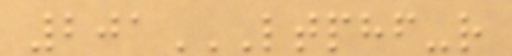201LTPHF-R
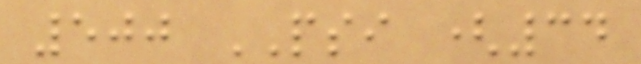500 PSI (34
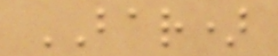BAR)
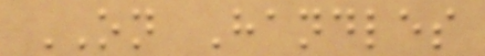ON Handles
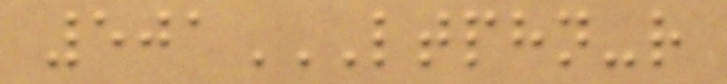501LTPHN-R
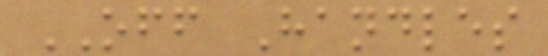OFF Handles
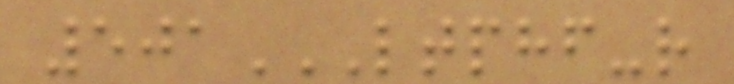501LTPHF-R
